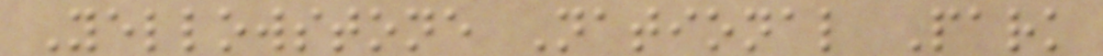Yellowstone National Park
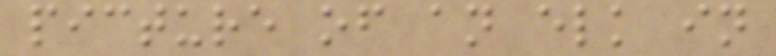picture of an elk in
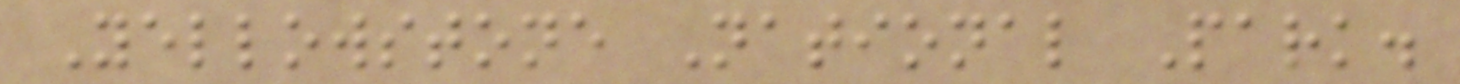Yellowstone National Park.
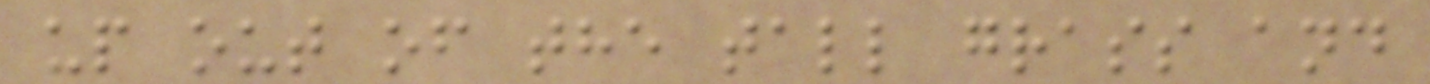up out of the tall grass and
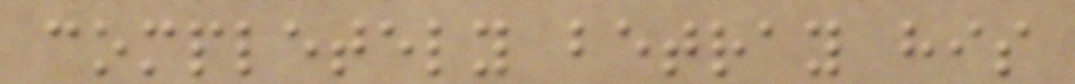completely betray his
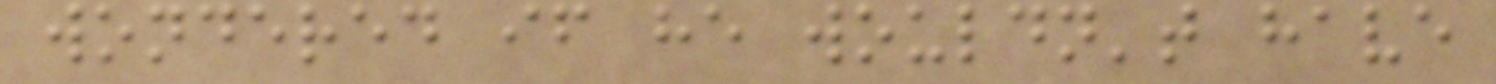wondered if he wouldn't have
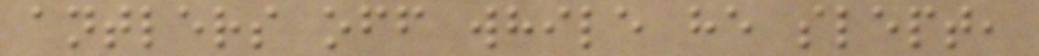antlers off while he slept,
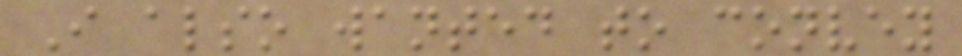I also wanted to convey
